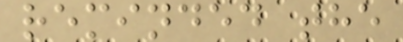reminded the
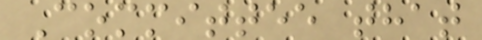Committee that
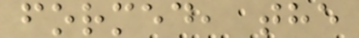formed, the
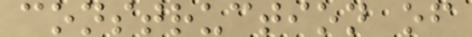construction of
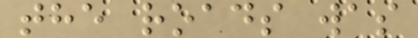the roads was
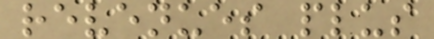revenues plus
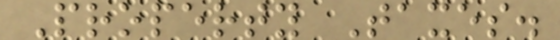Property Taxes.
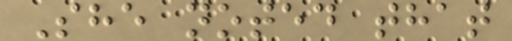She noted that
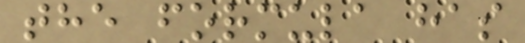the formula has
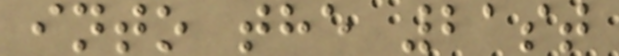into the 21st
